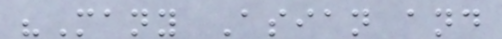"Many Asian and
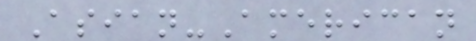Asian-American
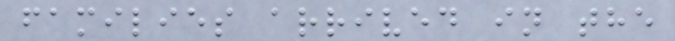families arrived in the
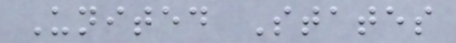United States
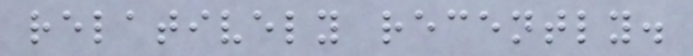relatively recently.
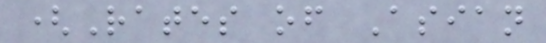(Rates of Asian
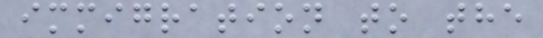immigration to the
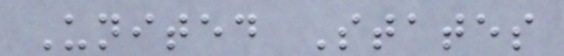United States
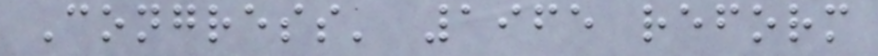Congress' 1965 reform
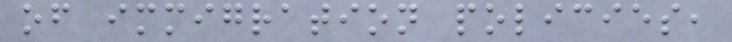of immigration policies,
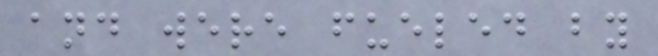and were fueled by
